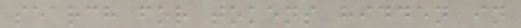search for tokens hidden in
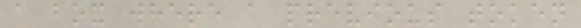a box where a previous token
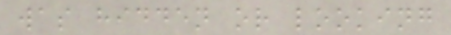was hidden or looking
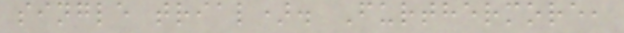single trial). Furthermore,
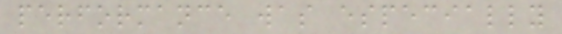performance was especially
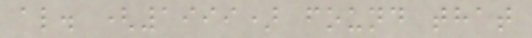al. (1999) found that
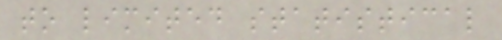to limited statistical
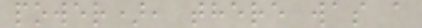power), there was a
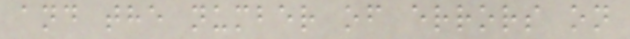and the number of errors on
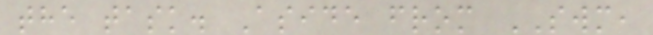the task. Aside from SWM,
